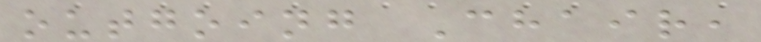outgoing Chair,
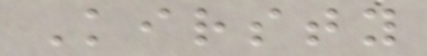Kirsty
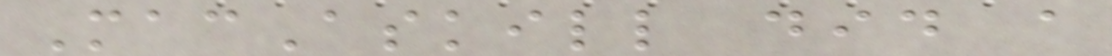MacAskill did a
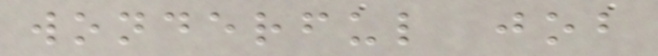wonderful job
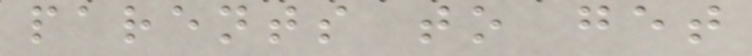parents to get
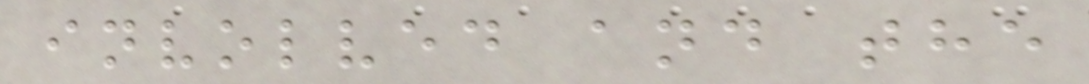involved and the
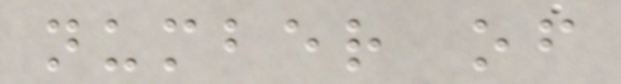number of
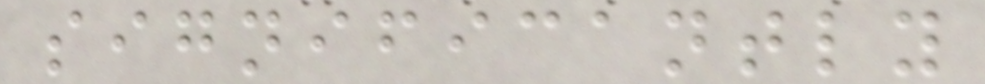significantly
